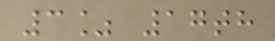3% 17th
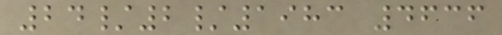24/2/1983 4636
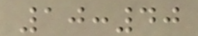10:40
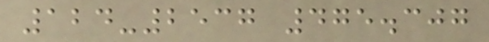124-2537 475.307
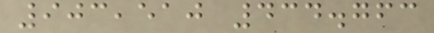903,510 434.763
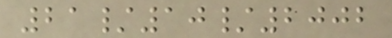21/10/2002
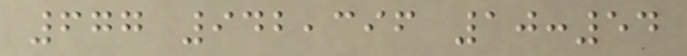677 942,396 10:54
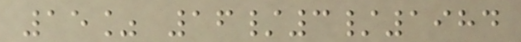15% 16/3/1984
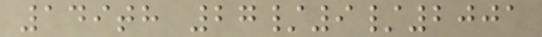149th 27/9/2001
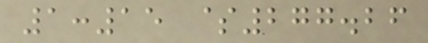1:15 $277.26
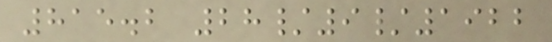815.2 28/9/1922
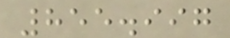855.997
